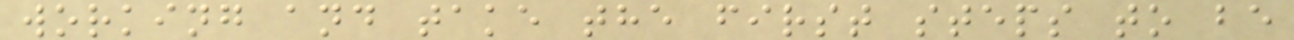working and take the first steps to be
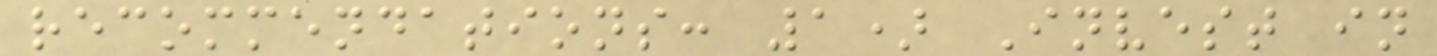recommendations: 1) Invest in
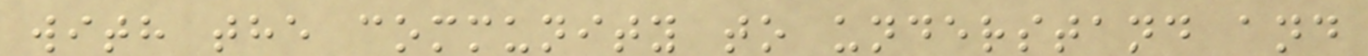with the community to understand and
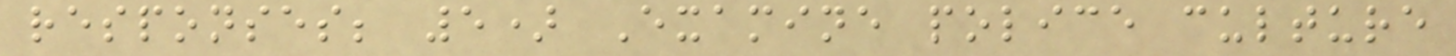responses; 5) Examine police culture
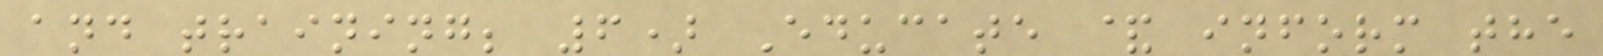and training; 6) Educate & inform the
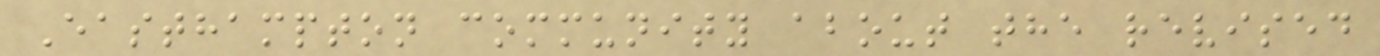Easthampton community about the revised
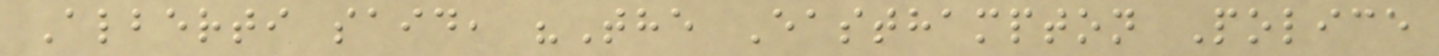Alberti said, "The Easthampton Police
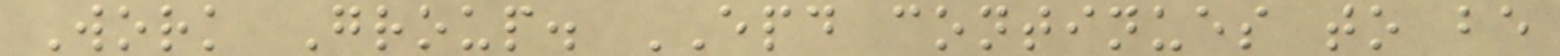Work Group. EPD continues to be
